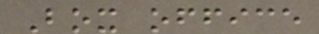Box office
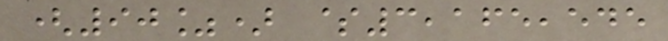(90%) $3,165,545
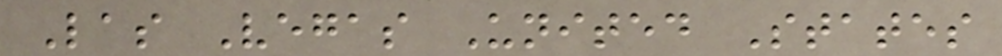Las Vegas United States
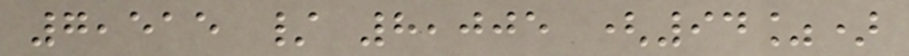7,515 / 8,005 (94%)
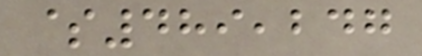$489,247
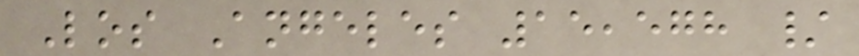Los Angeles 15,578 /
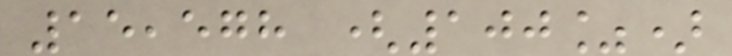15,578 (100%)
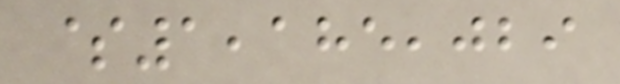$1,185,029
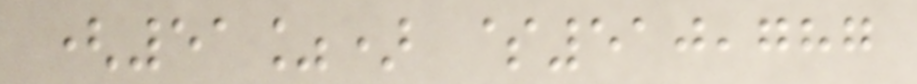(51%) $510,787
